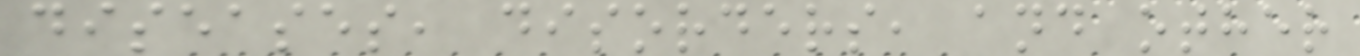diseases, disorders, and other
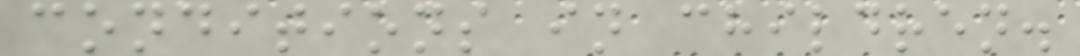conditions in children.
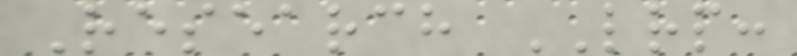Research LRP:
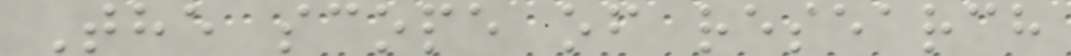The scope of research
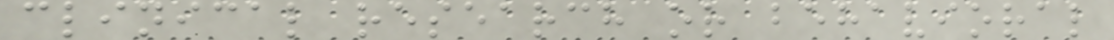clinical research or behavioral
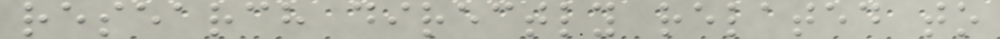research directly related to
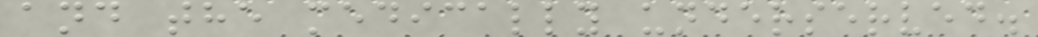and the medically underserved.
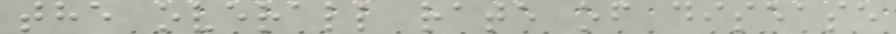the overall rate of disease
